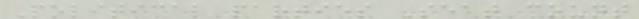Political parties Seat count
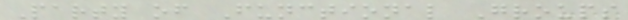Party of Functional Groups
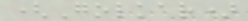(Golkar)
